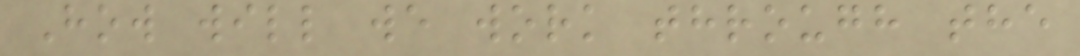How will we work through the
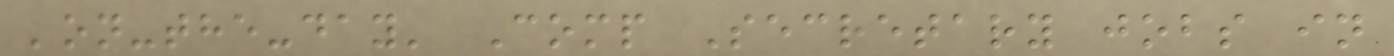'on-the-day' Comp Secretary jobs in
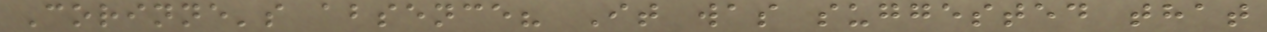Corinne's absence? It was suggested that
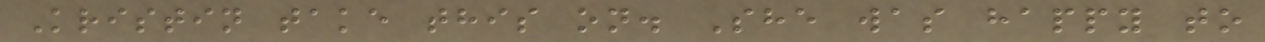Kristin take this on. She was happy to
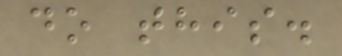do this.
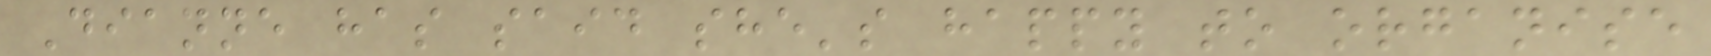Dianne has said she's happy to organise
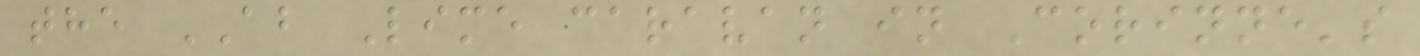the AB Lime caravan in Corinne's
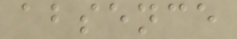absence
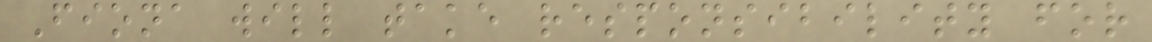Fiona will take responsibility for
